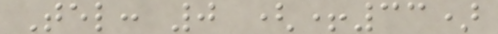Tel: 0 (+33)
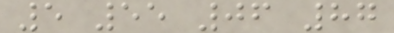5 55 06 87
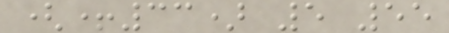(+33) 5 55
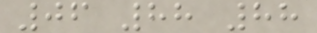06 88 88
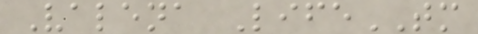Valena LifeTM
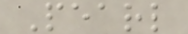Pearl
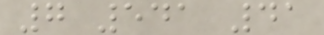7 541 41
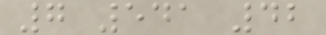7 541 42
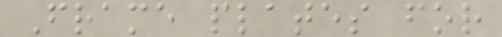Frame plates for
